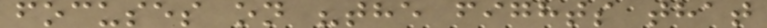focuses on "the fights that
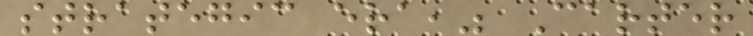strategic era," Carter
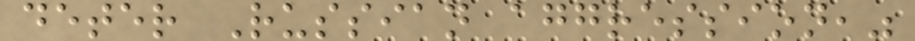deter Russian aggression,"
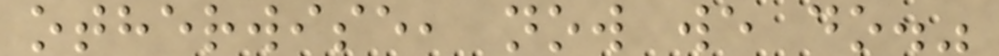otherwise, now we do."
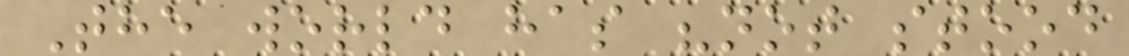The world has "not stood
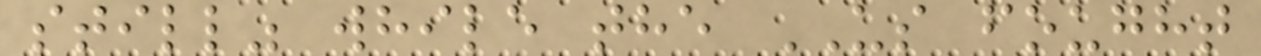still" while the US fought
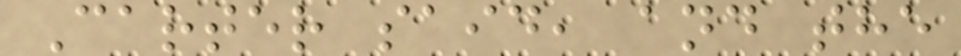Carter said, and the
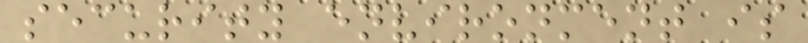security environment is
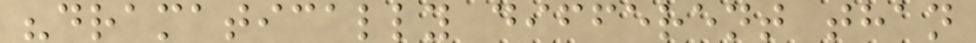"dramatically different than
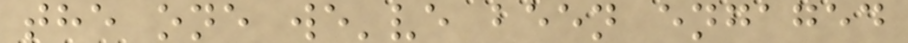the one we've been engaged
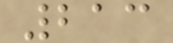213
